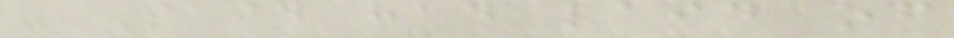- Said had laid of
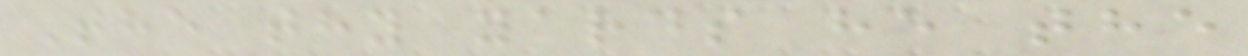The thy yards he the
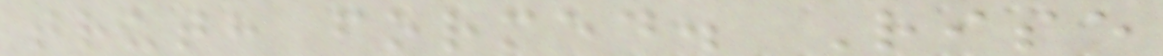truth formed. Rise
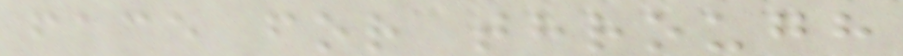face for through
